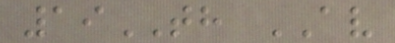19TH AV
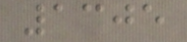1305
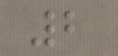2
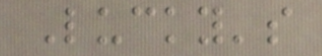Lucky's
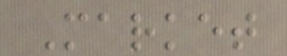Market
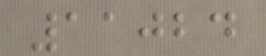11024
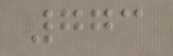773
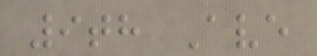9th Ave
